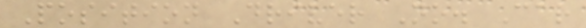Position Driver No. Car
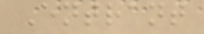Entrant
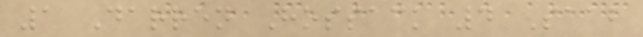1 Darren Hossack 4 Saab
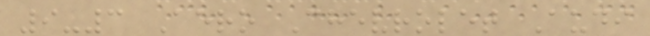9-3 Aero Chevrolet Audi
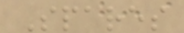Spares
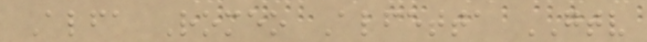Alfa Romeo Alfetta GTV
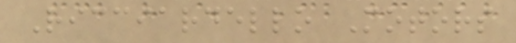Ricciardello Motors
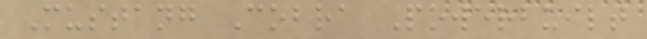Mustang Cobra Powerbuilt
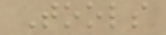Tools
